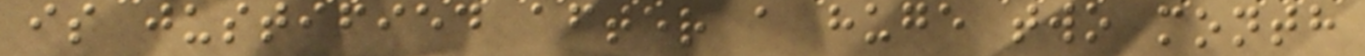is justified after a huge two month
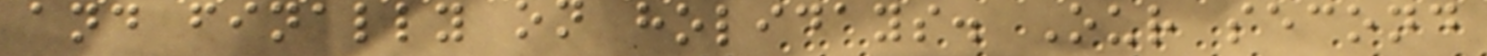and finally on holidays. Our second
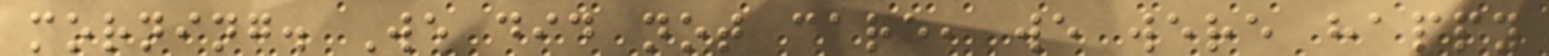morning. We did not care, we were happy
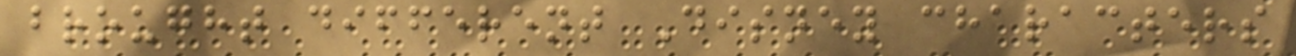brought different Disney characters
